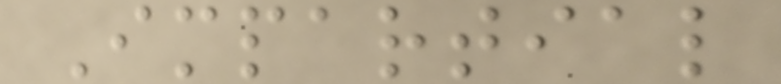Impartial
